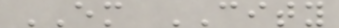EM CITY
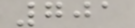701
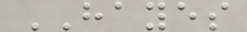HAYES
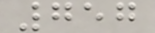757
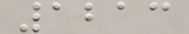1213
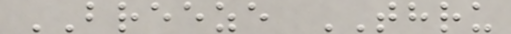BREEZE THRU
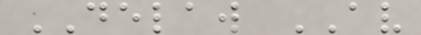DELAW AV
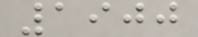1900
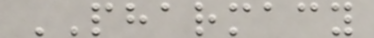PHARMACY
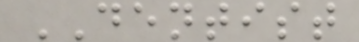DENTIST
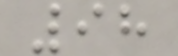98
